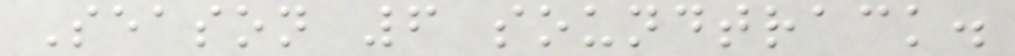Season 6 soundtrack.
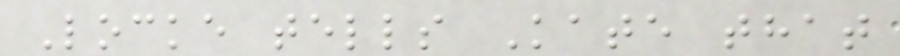Locke tells Kate that
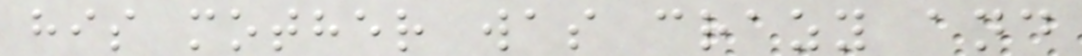his mother was crazy and
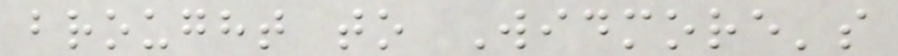brought to Widmore's
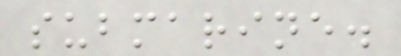submarine.
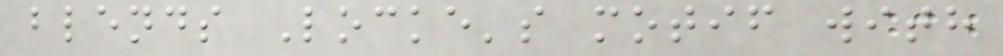blends Locke's motif with
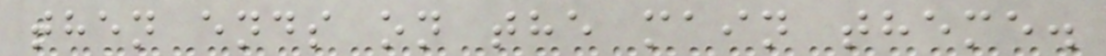then ends on the main theme.
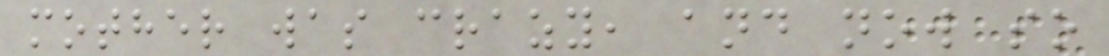mother was crazy, and now so
